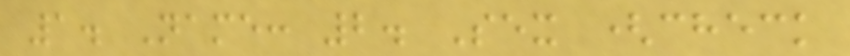1. Name: 2. Sex (check
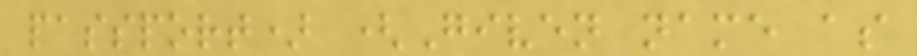passport) (Given name as
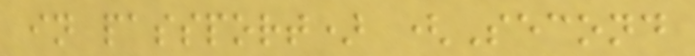in passport) (Second
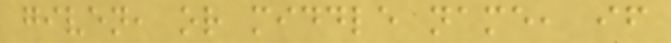given, or middle name, if
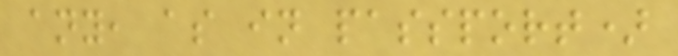any, as in passport)
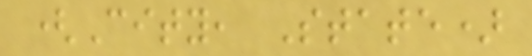(City, State)
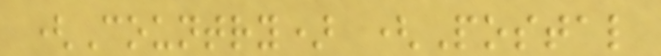(Country) (Postal
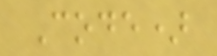Code)
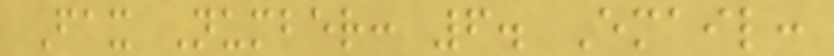Fax Number: 6. Email:
